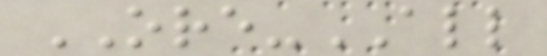ORE-ALL
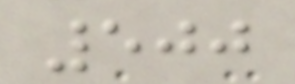500
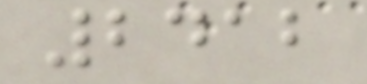2412
